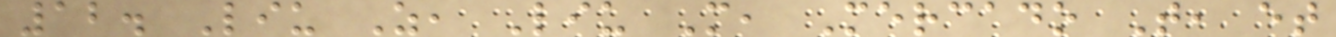12. Liu Z, Liu M, Mercado T, et
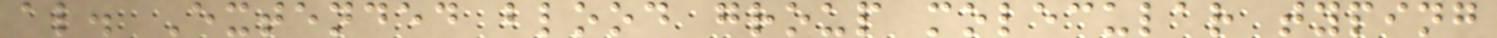al. Extended blood group molecular typing
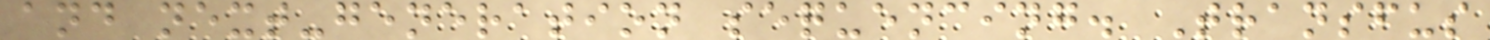and next-generation sequencing. Transfus
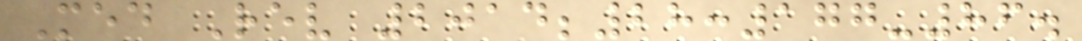Med Rev 2014;28:177-86.
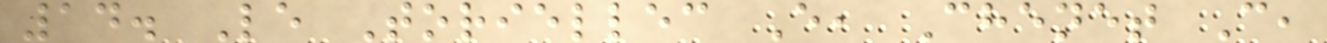14. Le Toriellec E, Chenet C,
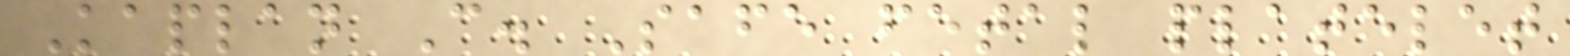Kaplan C. Safe fetal platelet
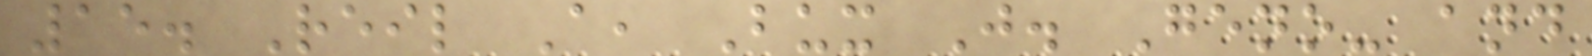15. Reil A, Bux J. Geno- and
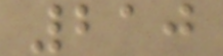210
